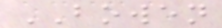BOWEN
